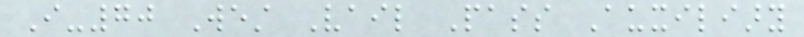I-70 West Vail Pass Auxiliary
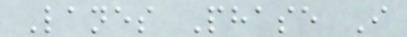Lanes Phase I
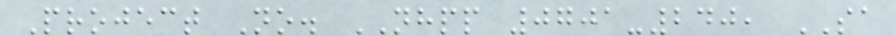Project No. NHPP 0701-240, SA
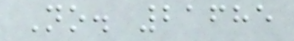No. 21685
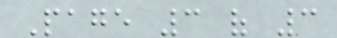Page 3 of 3
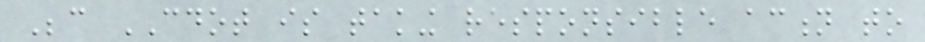Because CDOT is taking responsible action to
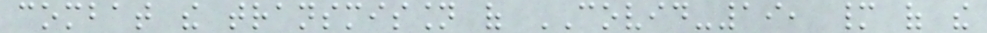combat the transmission of COVID-19, many of the
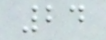24
